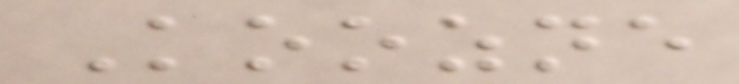Koozne
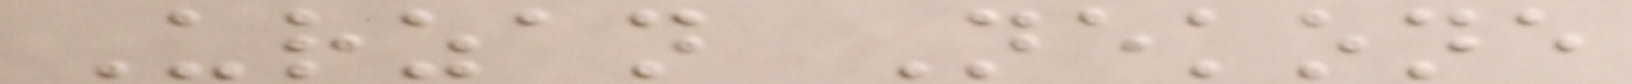Urzan Nekone
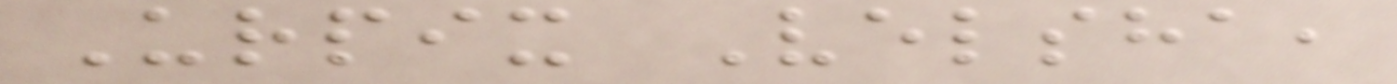Urpix Velsha,
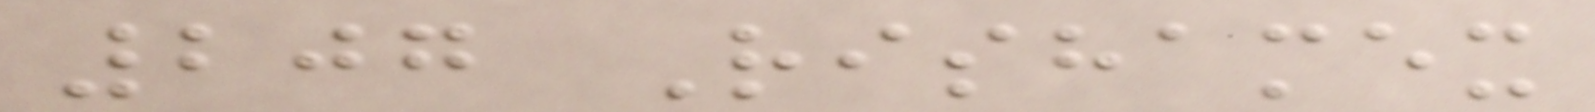207 Rishamex
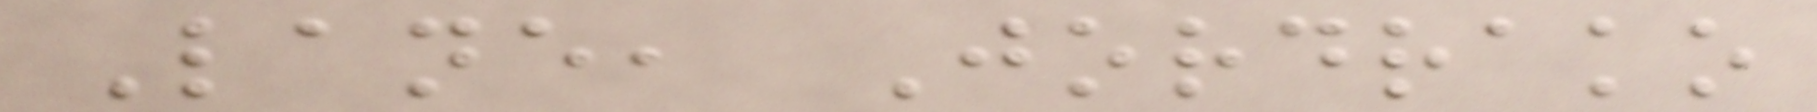Lane, Jordrako
